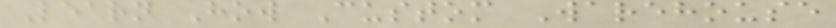Learn How Custom Warehouse
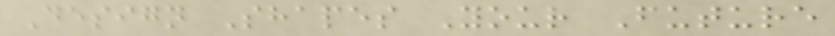Design Shapes Your Future
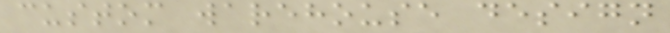custom warehouse design
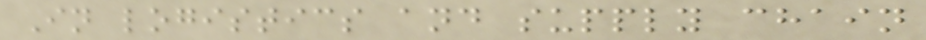In logistics and supply chain
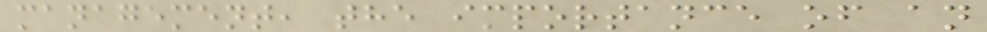management, the importance of an
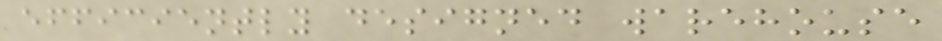efficiently designed warehouse
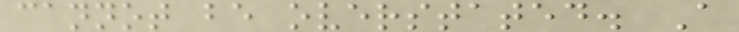cannot be overstated. A
